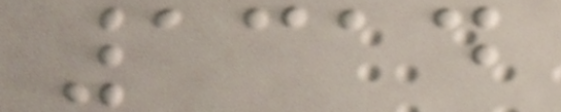1314
